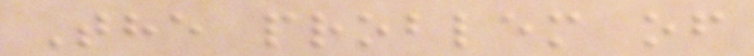The problem of
